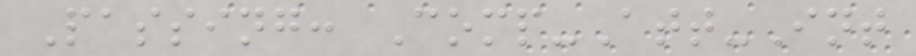Passing: Comp-Att-Int
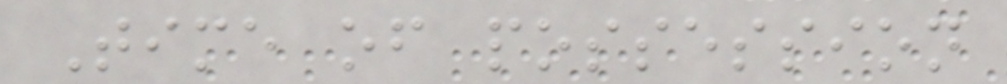Time of possession
